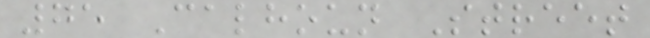75 Calhoun Street
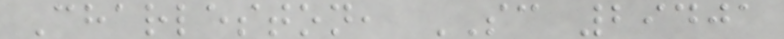Charleston, SC 29401
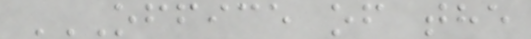OFFICE OF THE
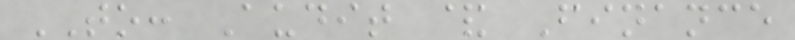TO: Audit & Finance
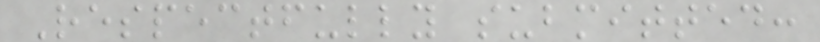Respectfully submitted:
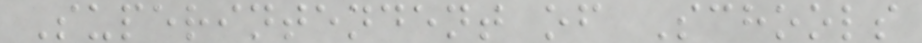Superintendent of Schools
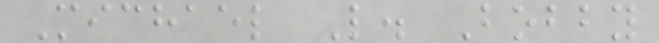Michael L. Bobby
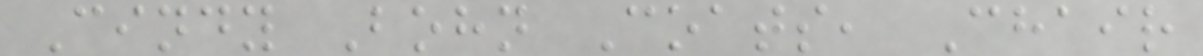Cindy Bohn Coats, Chair
